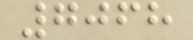7068
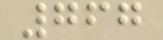767
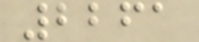2261
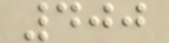400
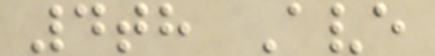4th Ave
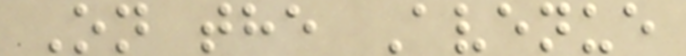On the Avenue
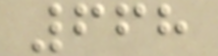668
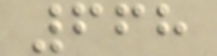668
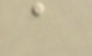a
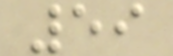59
